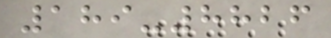189-8826
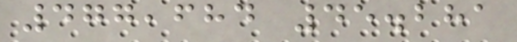477,684 45.281
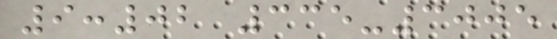9:02 335-3005
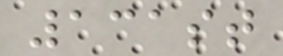131st
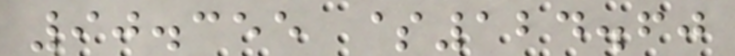90.355 $124.60
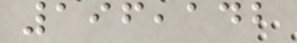196,142
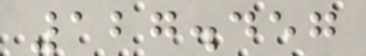127.457
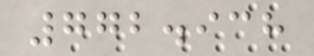772.938
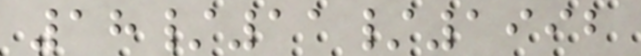18/11/1992
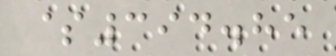$394.85
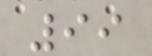99
